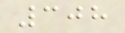308
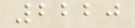2220
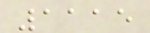1115
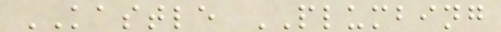KASTLE PLUMBING
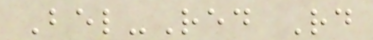Bel-Red Rd
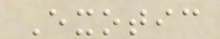Exotic
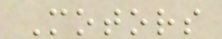Motors
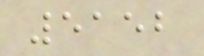5152
